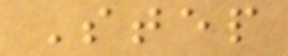Step
